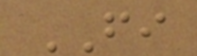FI
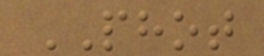PHOT
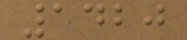1420
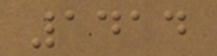1414
